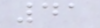41
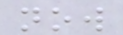now
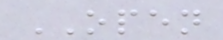OPEN
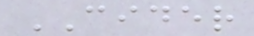CIDER
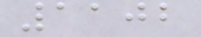1102
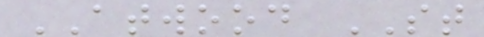ATWOOD ST
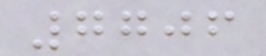7706
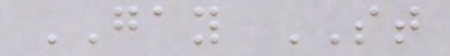GAY ST
